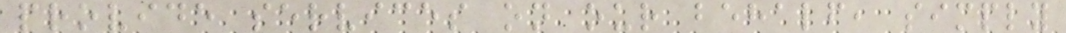provide services on our behalf, simply
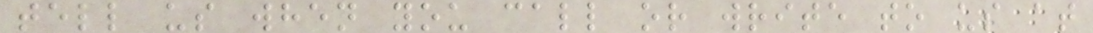tell us when you call or write to us at
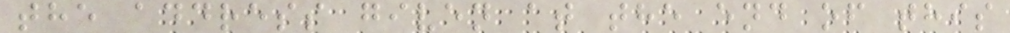the address given at the end of this
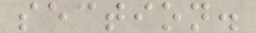section.
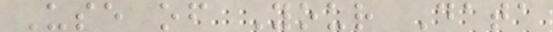Use of Your Data
